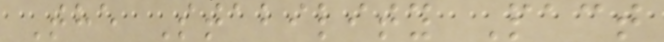The Stability Pact
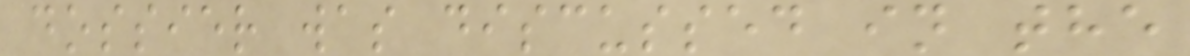dossier was discussed in the
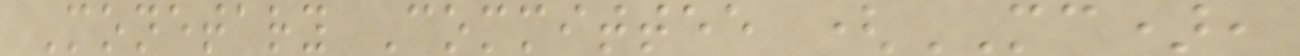Monetary Committee (MC),
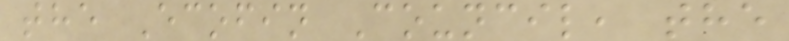the Ecofin Council, the
